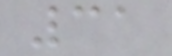31
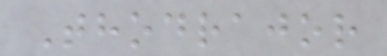Thodrajor
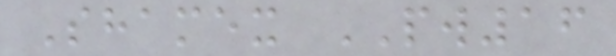Shamex PW16
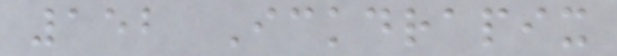152 Ickdrapix
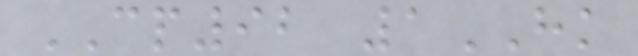CP92 1HK
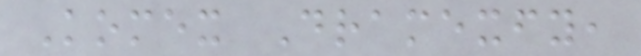Komex Dramexfy,
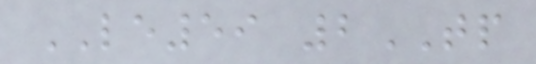LE59 2TP
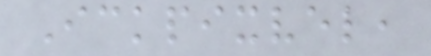Ickpixvel,
